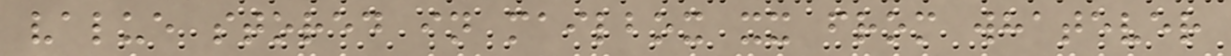value stored in mailbox xx from whatever
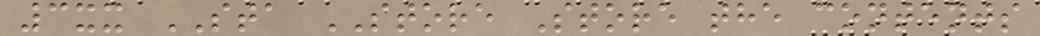3xx STA STORE Store the contents
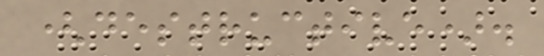(destructive).
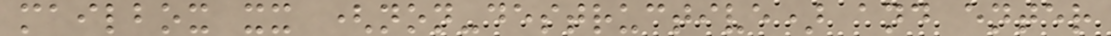mailbox xx (non-destructive) and enter
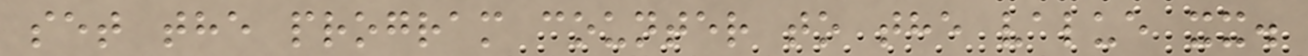set the program counter to the value xx.
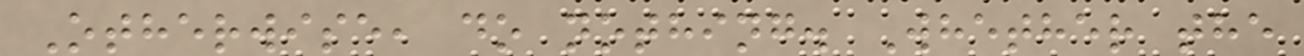Otherwise, do nothing. Whether the
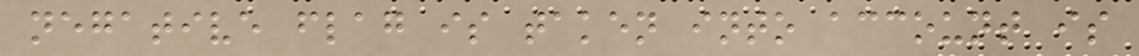negative flag is taken into account is
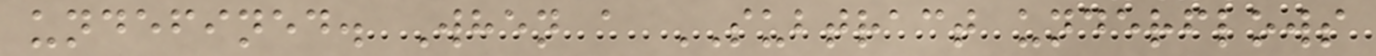undefined. When a SUBTRACT underflows
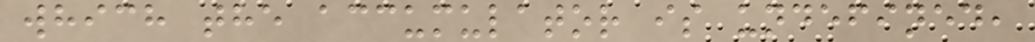which the accumulator is undefined,
